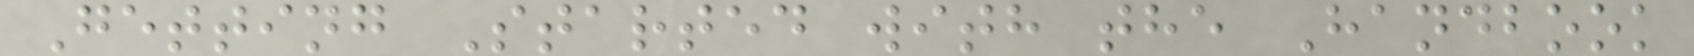Getting Started with the Handbook
